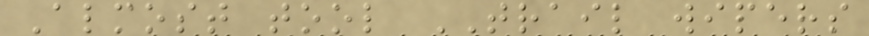Almost tool TRAIL wipers
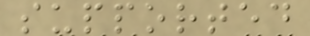supported
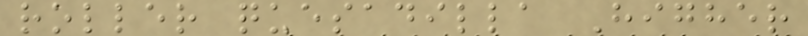roller quesadilla Higher
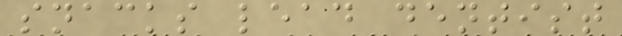snacks lead dentist
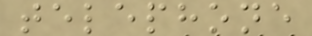telephone
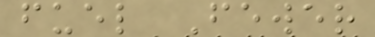fuel Fewer
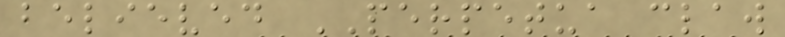believed PERPETUA claw
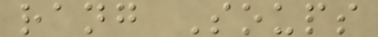rang Soups
